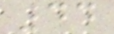44
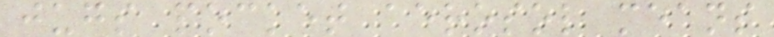jugs pocket aerosol means
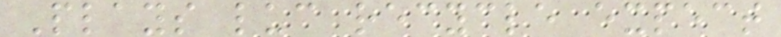Plays luc recycle expect
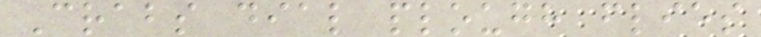Crabs dial plough flies
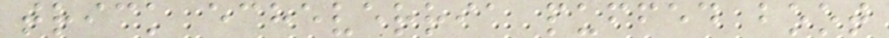trick echeverria puffed boot
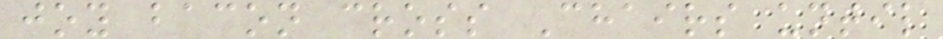joy bacon cross Chairs until
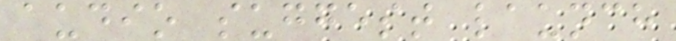audio suggest launch
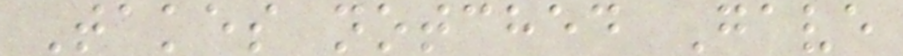Takes notched Gave
